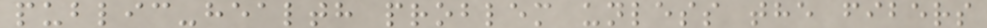public-health problem unless the fibers
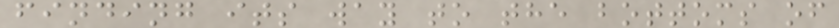finding its way to the bottoms of
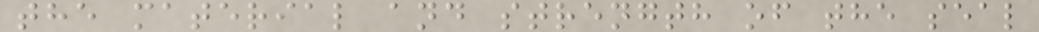the material and strength of the seal
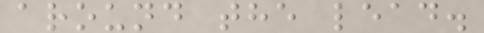around the lead.
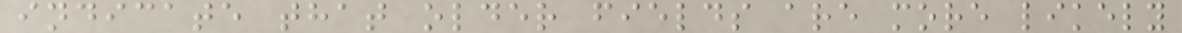indicate that older fields are more likely
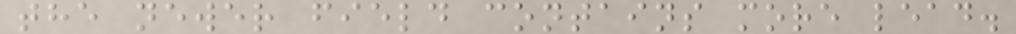the newer field contains more lead.
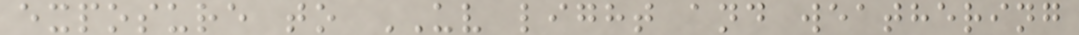exposure to UV light and weathering
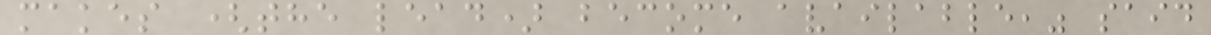makes (the lead) become available," said
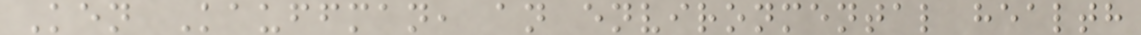Ken Kauffman, an environmental health
